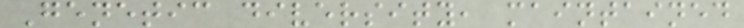Genetic diversity, maintained
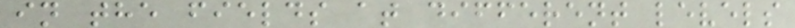in the fields at different levels
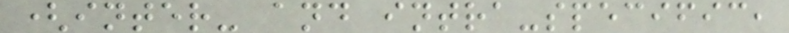(inter- and intra-specific,
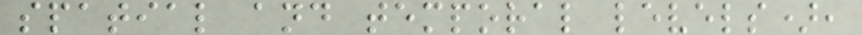spatial and temporal levels),
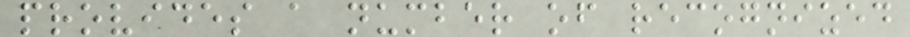provides a number of recognized
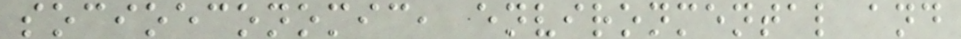socioeconomic, environmental and
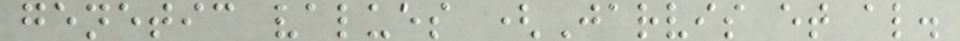genetic values (Jarvis et al.
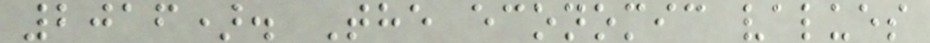2016). The economic values
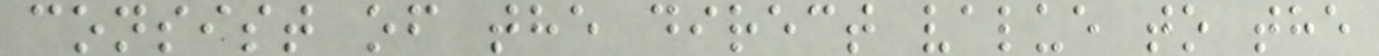consist of the direct value to the
